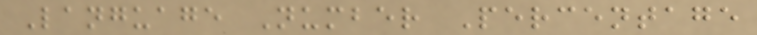Language Number Percentage
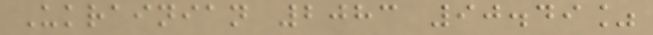Ukrainian 2083 90.49%
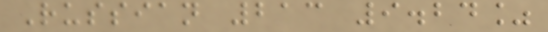Russian 213 9.24%
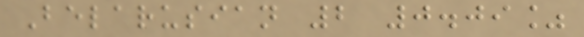Belarusian 2 0.09%
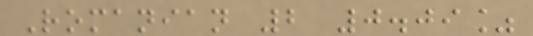Romanian 2 0.09%
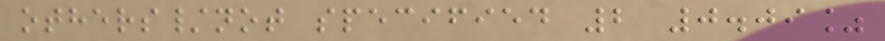others/not specified 2 0.09%
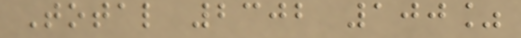Total 2302 100%
